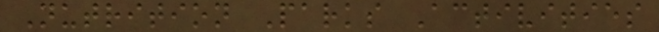Nutrition Parks Activities
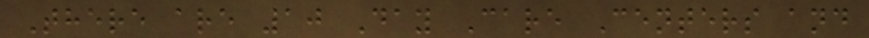There are 10 Day Care Centers and
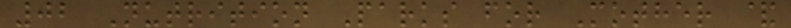02 Nutrition Parks for Mother &
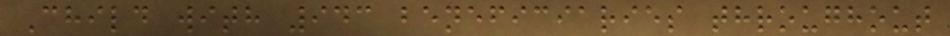Child with 943 beneficiaries throughout
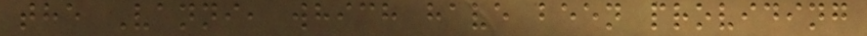the Vanni, which have been providing
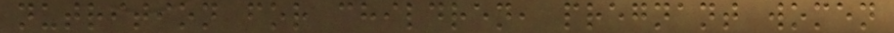nutrition for children, pregnant women
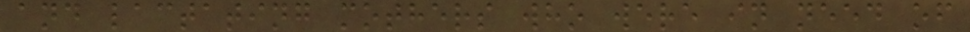and lactating mothers who were in need of
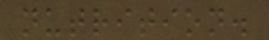nutrition.
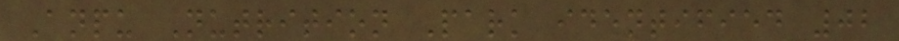Anpu Nutrition Park identified 02
